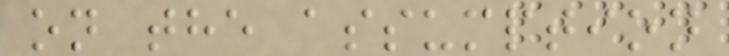on the assumption
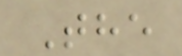The
